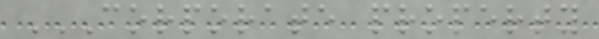CORPORATE PROPERTY
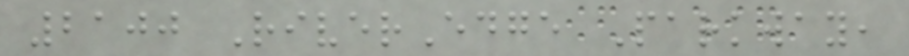2100 RiverEdge Parkway,
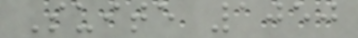Suite 1050
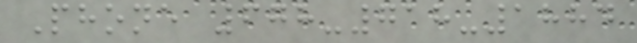Phone 678-718-1884
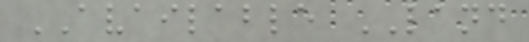AVAILABLE LAND
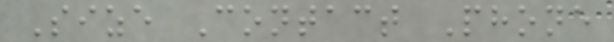Size Contact Phone
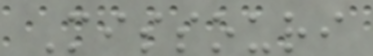Missouri
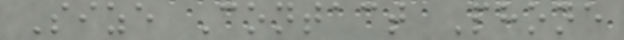Size Contact Phone
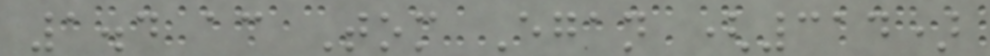1.4 ac Tom Egan (314)
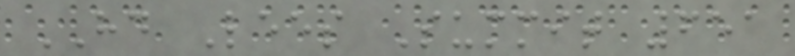HD Lees Summit 651
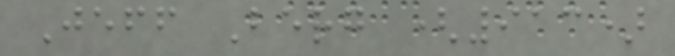Jeff Berg (913)
